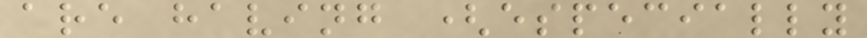are having (especially
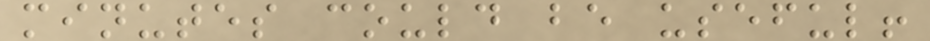minutes could be useful!
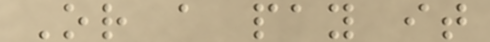Or a pay it
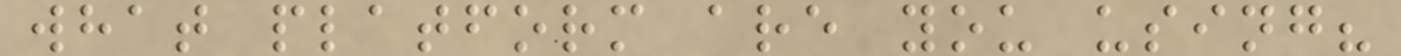what platform are you using?
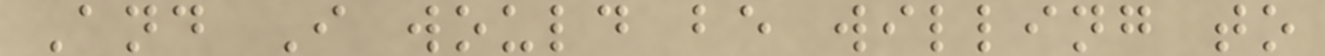And I would be willing to
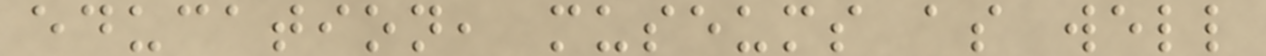education, museums as well
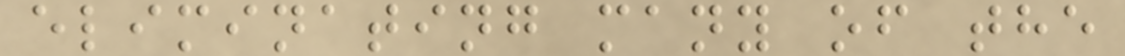eliminating many of the
